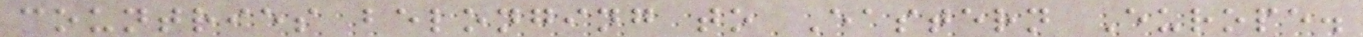countries belonging to Eastern Europe.
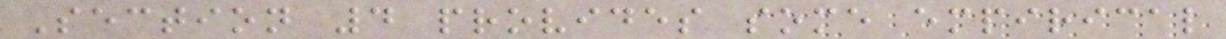Section 4 provides some empirical
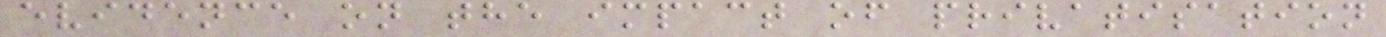evidence on the impact of privatisation
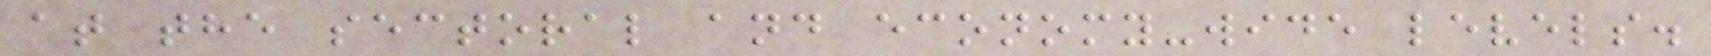at the sectoral and economy-wide levels.
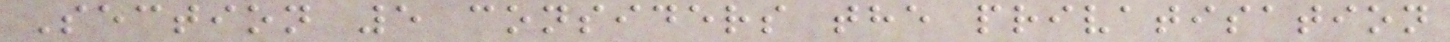Section 5 considers the privatisation
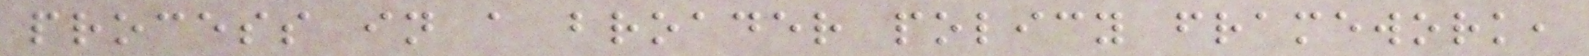process in a broader policy framework,
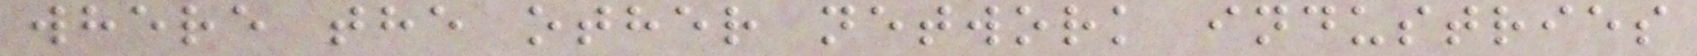where the other network industries
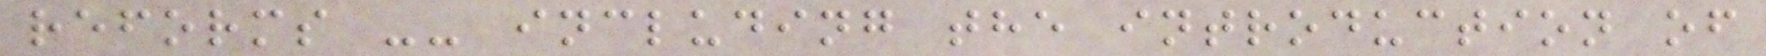reforms -- including the introduction of
